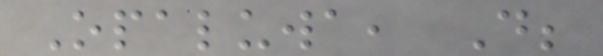Opaluwa, D;
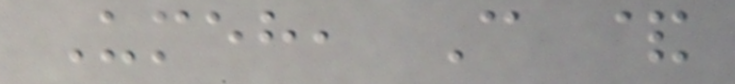Umeh, C &
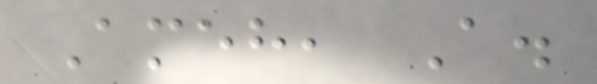Ameh, A.
